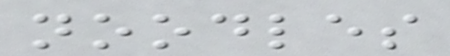noodles
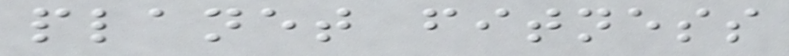planet fitness
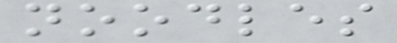noodles
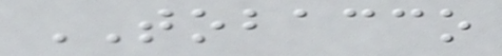TOBACCO
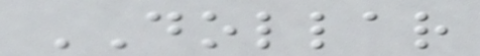DOLLAR
